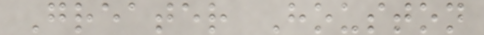Greater Houston
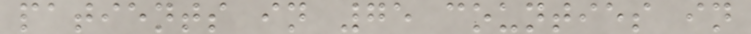patients in 75 counties in
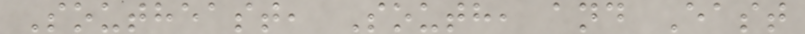Southeast, South, and East
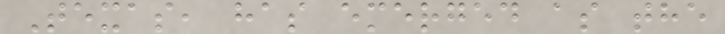Texas, has emerged as the
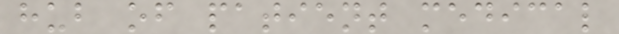hub of patient medical
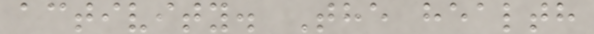activity. The health
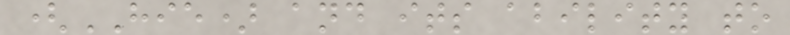(HIE) and its ability to
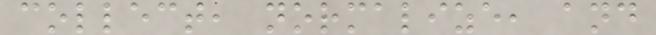collect, normalize, and
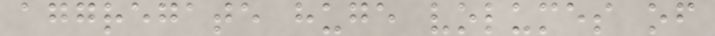aggregate huge volumes of
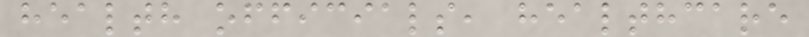health officials, healthcare
